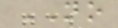NO
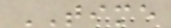TIME
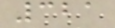321
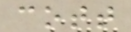cott
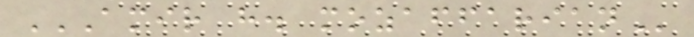AMIR H. MOZAFFARIAN
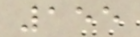155
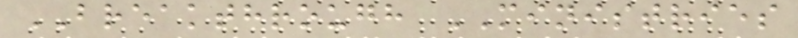BREAKTHROUGH MINISTRIES
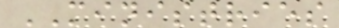MINISTRIES
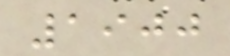1900
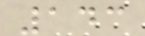143
